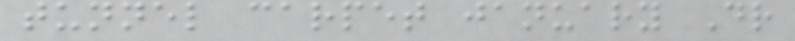tunnel carpet january Dr
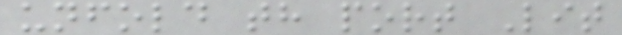unfold th port Lit
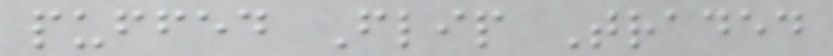puffed Flip Traded
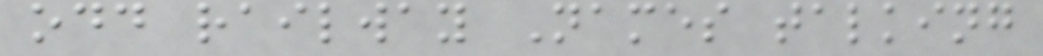odd railway Names talking
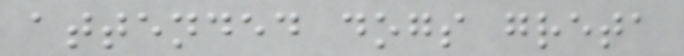attended dogs greta
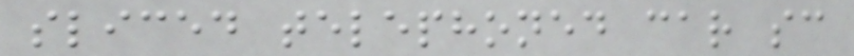sliced telephoned car sc
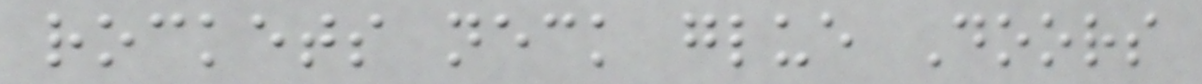rockets neck glue Doors
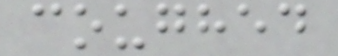coughed
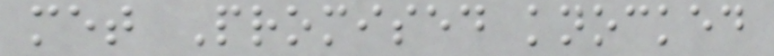met Promised knocked
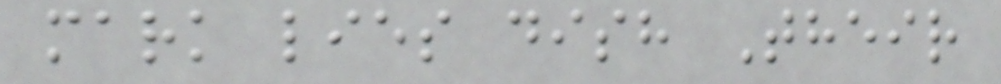mark lies dish Their
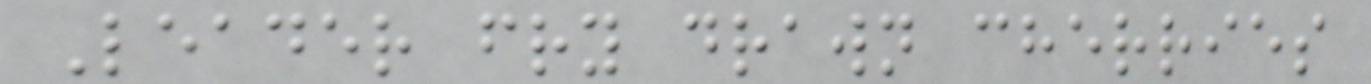Leader fry drawn cherries
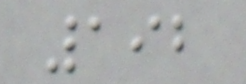192
